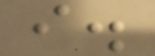i.
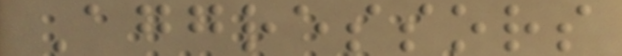Aggressors
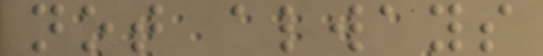not always
